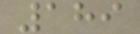189
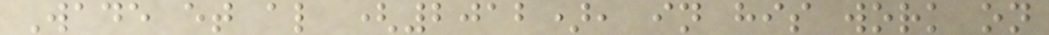Wade et al (2012), in his work on
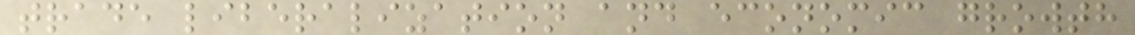trade liberalization and economic growth
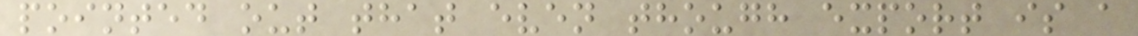pointed out that even though export is a
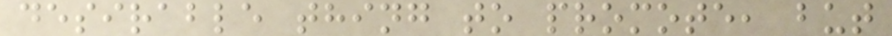desirable thing to promote, but
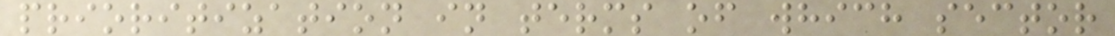prioritization in terms of which sector
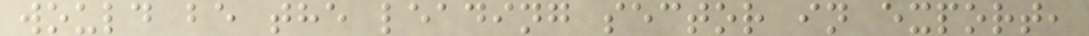would be the leading sector in export,
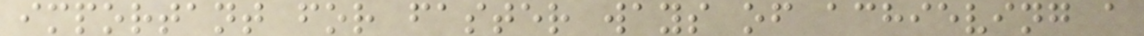important for faster ways of achieving a
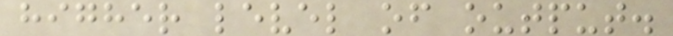higher level of output.
